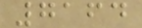7164
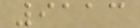9113
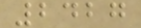2427
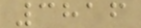3816
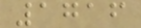1716
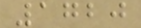1720
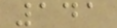141
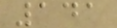141
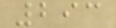293
